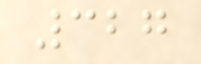327
